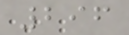296
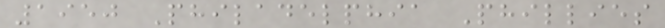1950 Philadelphia Phillies
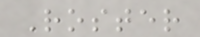Roster
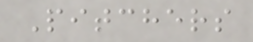Pitchers
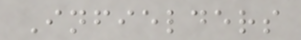Infielders
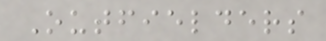Outfielders
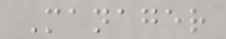Manager
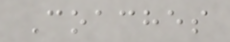Coaches
